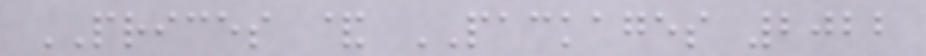PRICES & PACKAGES 2022
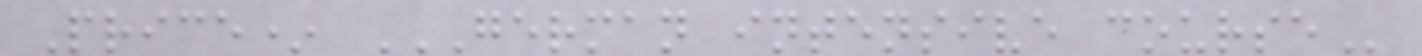Price* GERMAN INTENSIVE COURSE
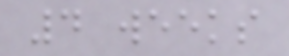4 weeks
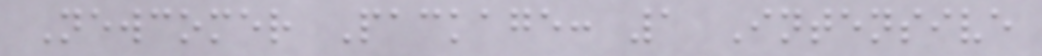Newcomer Package: 1 Intensive
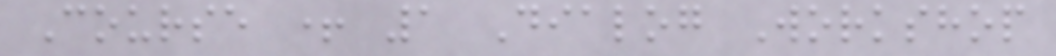Course + 1 Dialog Workshop
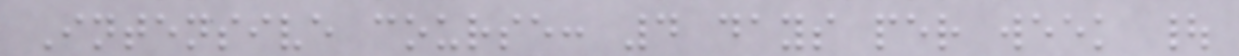Intensive course: 4 days per week |
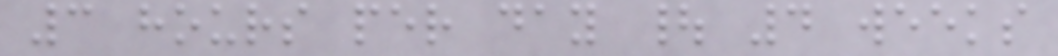3 hours per day | 4 weeks
